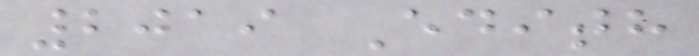2019 Edith
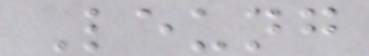Leung
